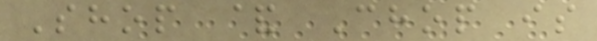Shop & Chop is
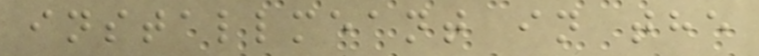installmeant in the
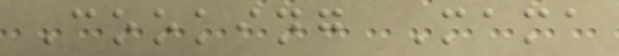Cooking Mama
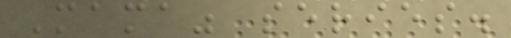Mama" series.
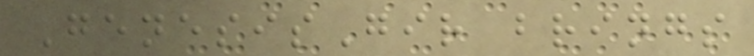GenesisGir brings
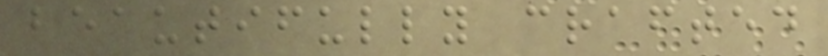beautifully crafted
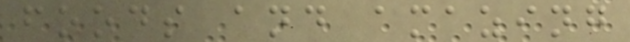foods and amazing
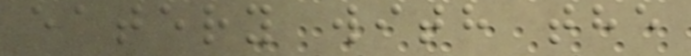eatery with the
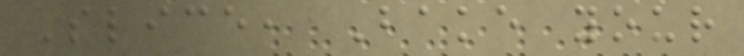Slice, Bake your
